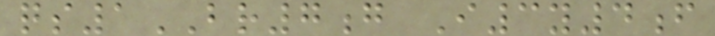qs1BR7g I3y4f
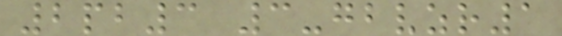2pb3 3-gbvzr1
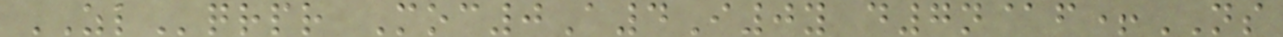ZLqrpr Moc0A4I0y d7n@f+NS
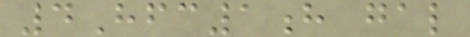4Hfc1h gal
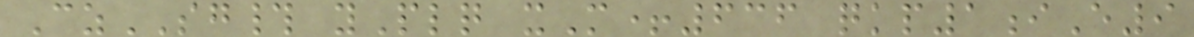CzSG# yPlq xM+636 qkp1iE9
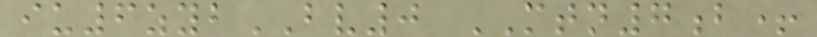iu6zybBV0 MTN7b+
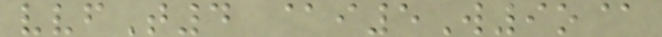vvfT4 @i5W9o@
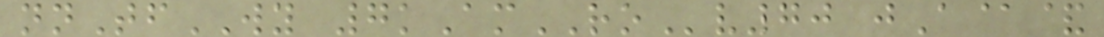nnTfWY 7kAmROv70 jA@&
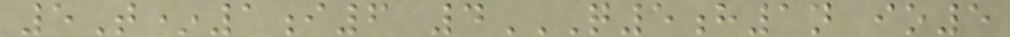5T*1i6 4Q5H1N IO5
